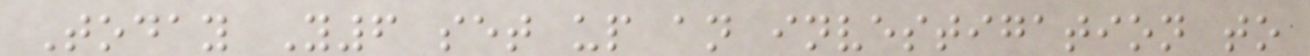Today Y6 set up an investigation to
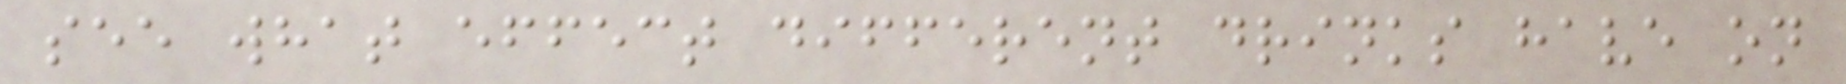see what effect different drinks have on
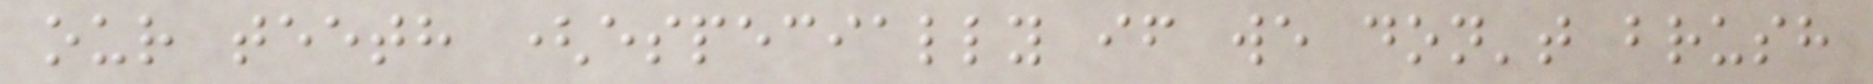our teeth (especially if we don't brush
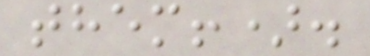them!).
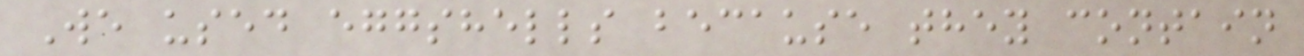We used eggshells because they contain
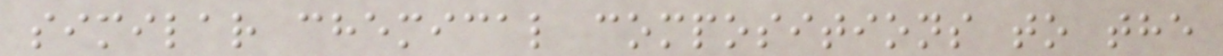similar chemical compositions to the
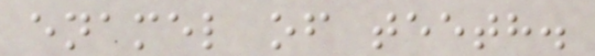enamel of teeth.
